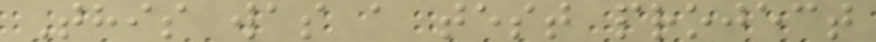This was a test project
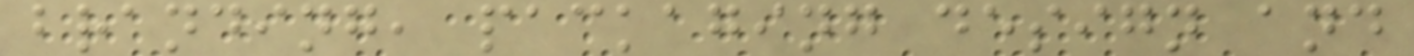branding, packaging design and
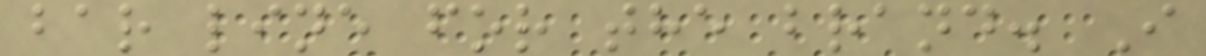bar line for the brand. I
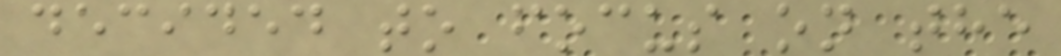decided to focus on the
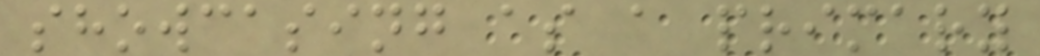showcasing as a primary
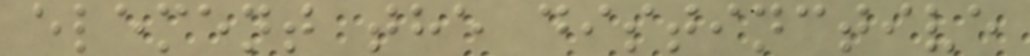element the distinctive
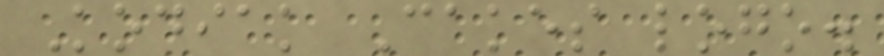Kodiak Cakes logo.
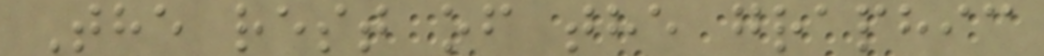The rest of the graphic
